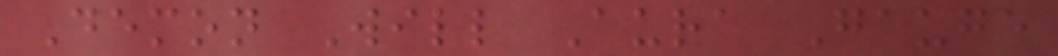Demon Will Aura Gauge
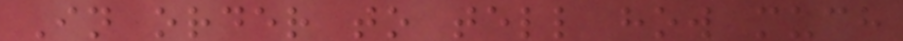In order to tell how much
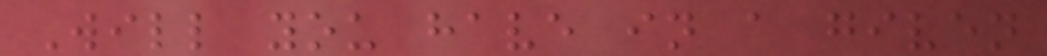Will you have in a given
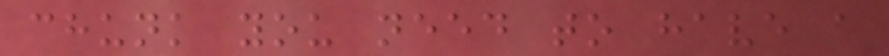chunk you need to have a
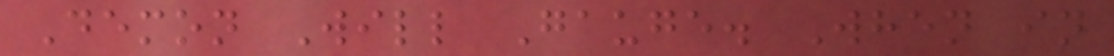Demon Will Gauge. When in
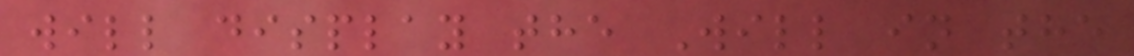will display the Will in the
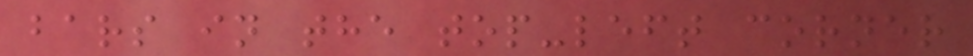bars in the top-left corner
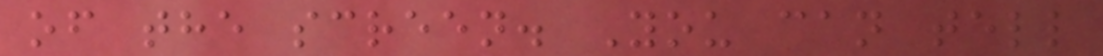of the screen. You can tell
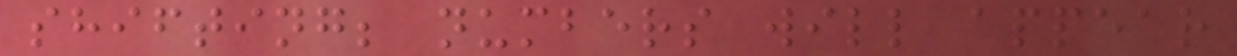shifting; numbers will appear
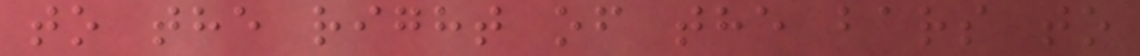to the right of the bars to
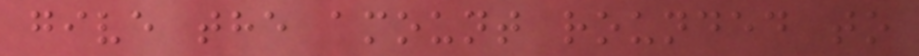give the amount rounded to
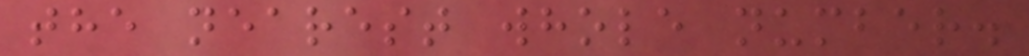the nearest whole number.
